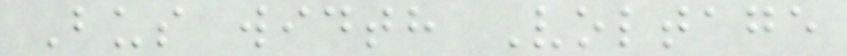Bus width Voltage
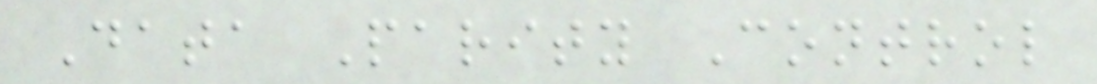Data Parity Control
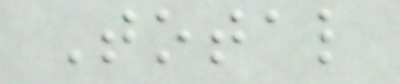Total
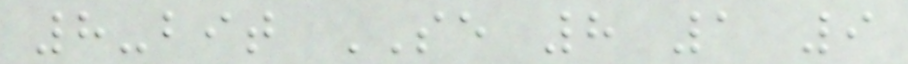8-bit SE 8 1 9
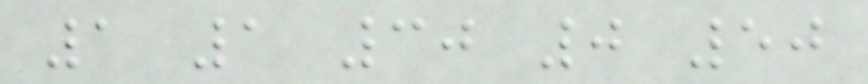1 1 30 0 50
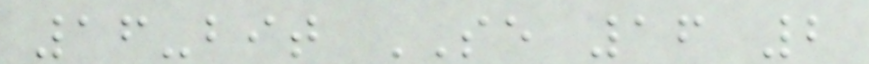16-bit SE 16 2
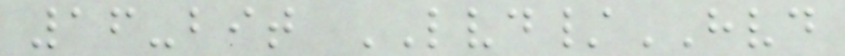16-bit LVD/HVD
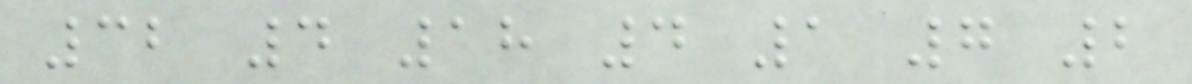32 4 18 4 1 7 2
